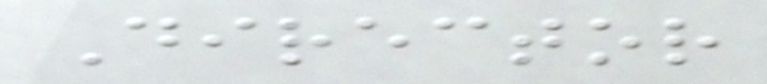Director
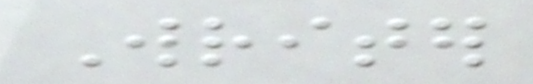Writer
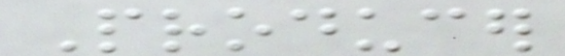Producer
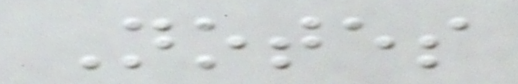Notes
